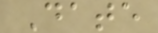Date
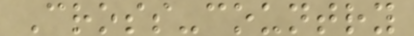Cross-country
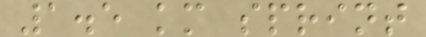1.5 km sprint
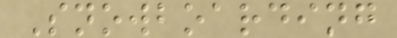Snowboarding
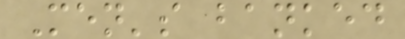Men's banked
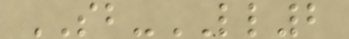SB-LL2
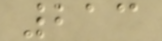213
